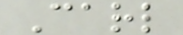Carl
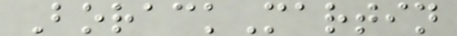BorackMartin
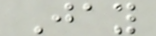Jay
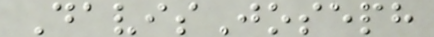DavisJoseph
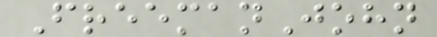FreemanJohn
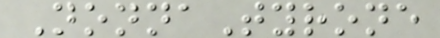NonnaTyrone
